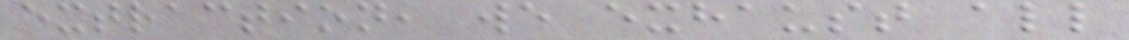extraction, we exhaust all
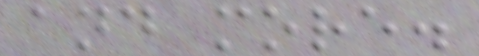and more.
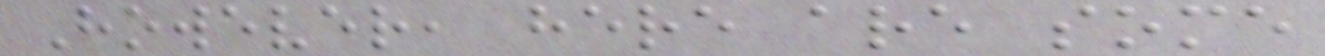However, here are some
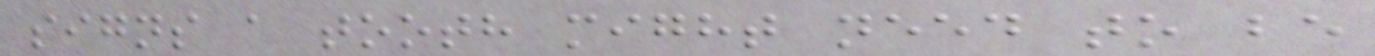signs a tooth might need to be
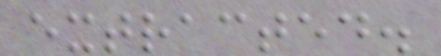extracted.
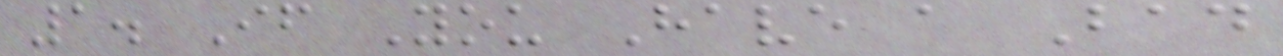1. If You Have a Bad
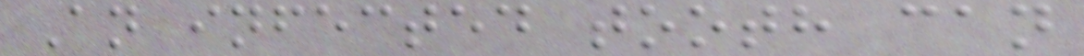An infected tooth can
